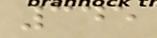345
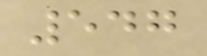547
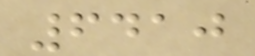6410
